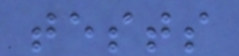tests
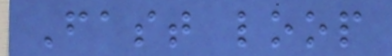Fast loop
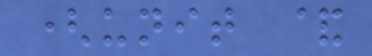(unit &
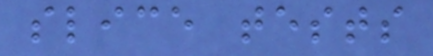slice tests
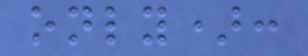only):
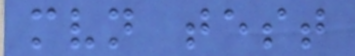mvn test
